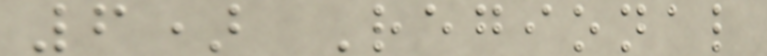6) Regional
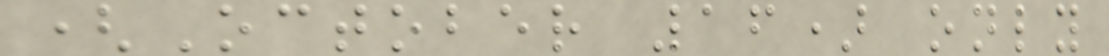(October 16) only
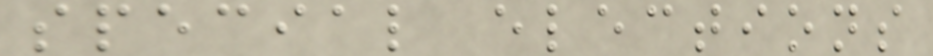special elections
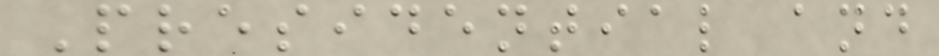Presidential and
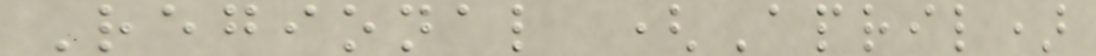Regional (April)
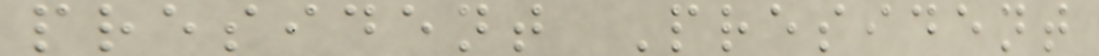president President
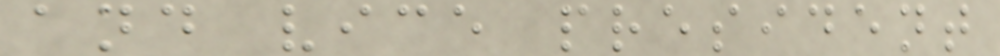and vice president
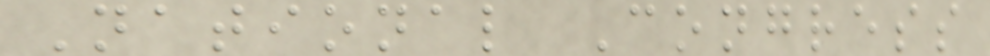National Congress
